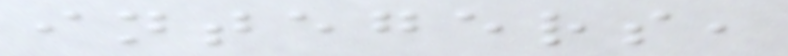integers,
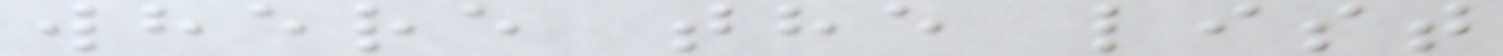where the list
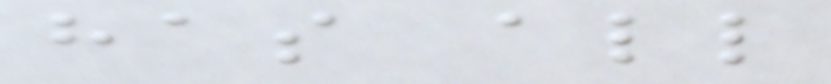has all
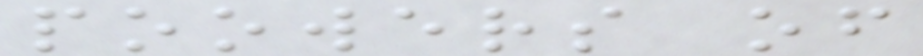poowers of
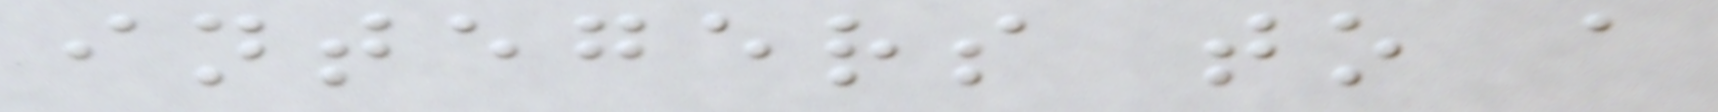integers to a
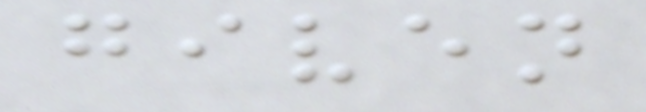given
